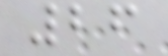26
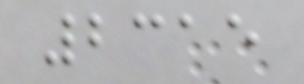2315
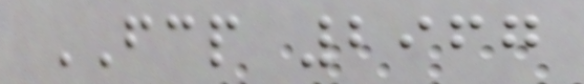FCP 2967
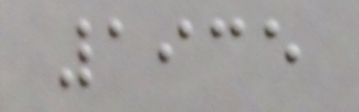1935
